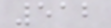512
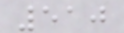510
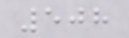508
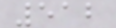512
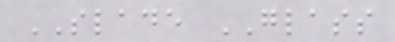SLADE GLASS
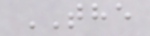THE
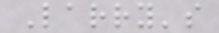Larry's
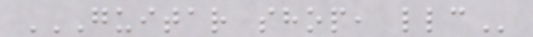GUITAR SHOP, LLC
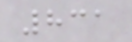831
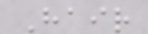Hair
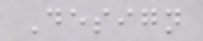Design
